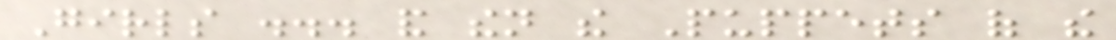Girls ... and then the Puppets of the
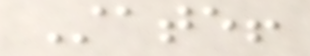State!
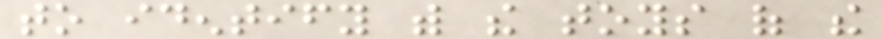to identify with the toys of the
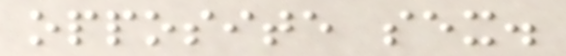opposite sex.
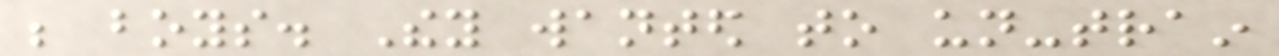be boys. They wanted to un-train
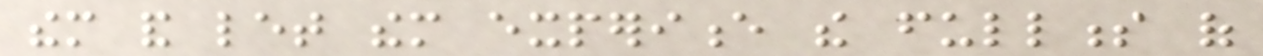them and let them experience the fullness of
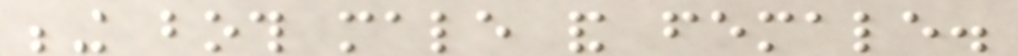being both male and female.
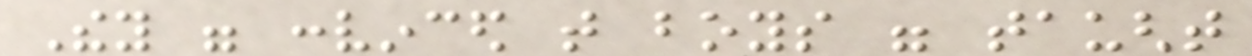They were convinced that boys were taught
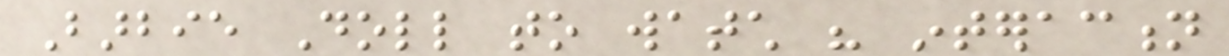Barbie Doll to watch his interaction
